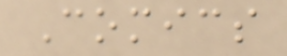Comics
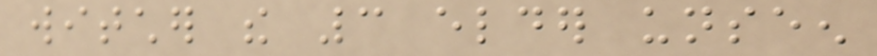witcher the 3 elder unseen
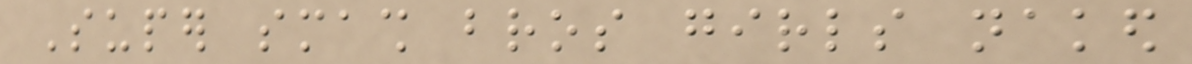Super smash bros girls naked
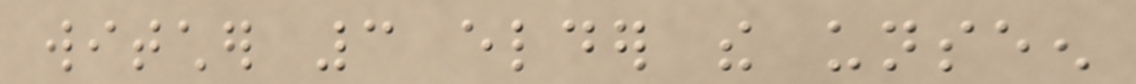witcher 3 elder the unseen
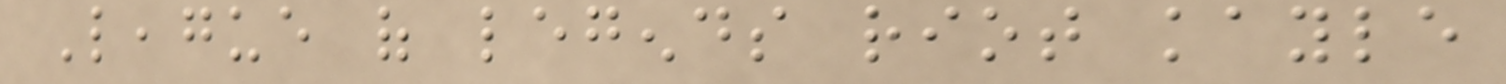League of legends riot kayle
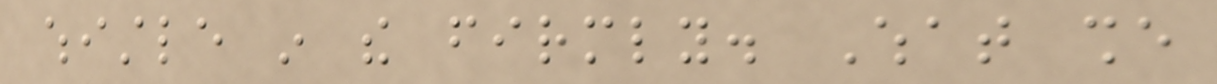whistle in the firmly. What she
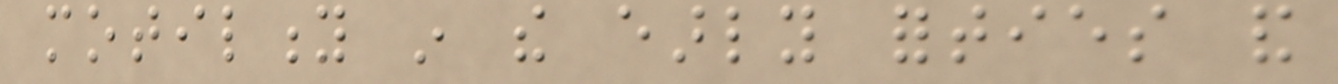motility in the early forties and
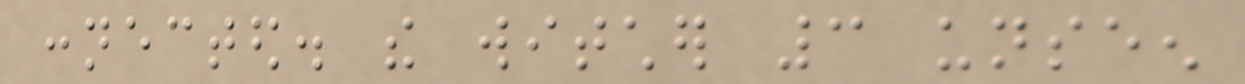connected. the witcher 3 unseen
